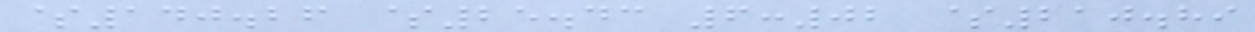$140.26 $25.43 6:02 $210.89
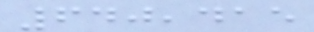640,415
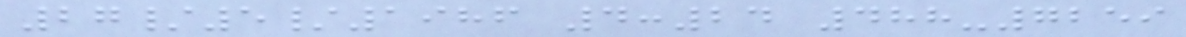27/5/1986 4:24 488-7259
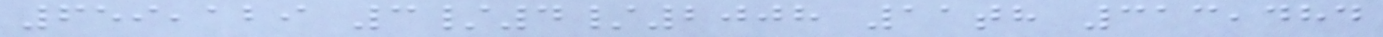659,129 3/4/2008 11th 313,484
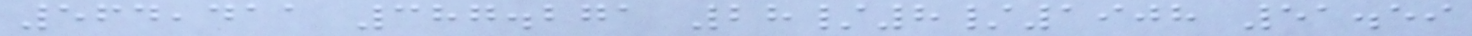564,411 387.271 28/8/1908 51.59
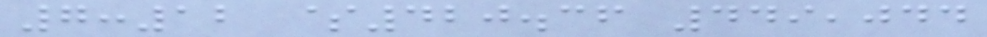7:12 $420.36 449,044
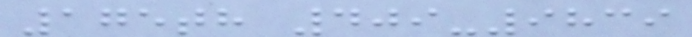175th 409-9839
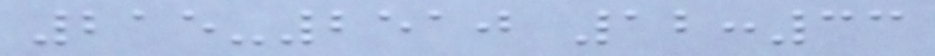215-2510 12:33
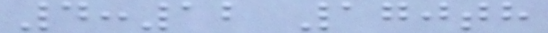4:12 170th
